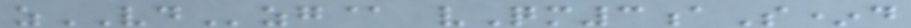zVDzg@ vQm3aS*d
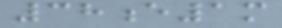38e1m
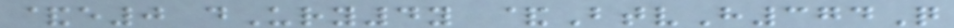&e0 dUry4y &BtvH374Q
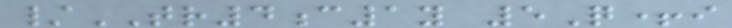/TR4c1y 5Q+i
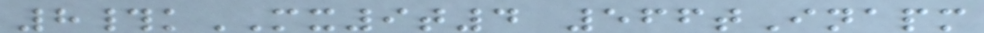8#kMX9t4 566tInapm
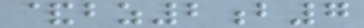&bz2b7
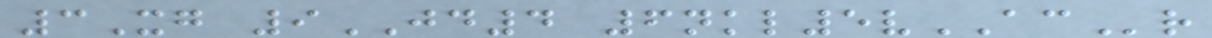3Xg 9JD4 6nkl5vACr
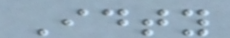Idty
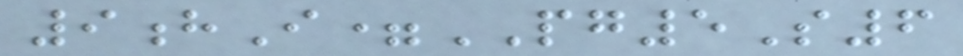9hI=PG5S6
